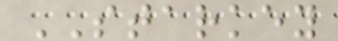STARKEY
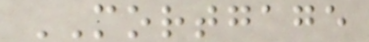MORTGAGE
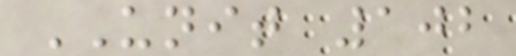UNIT 102
